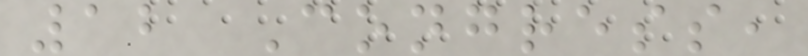12 Congress,
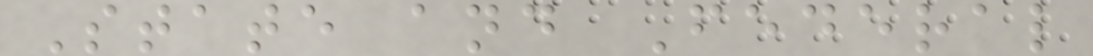State and Federal
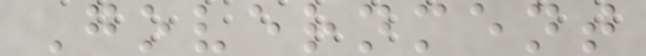Government
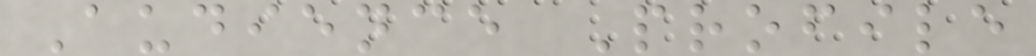Audience Profile
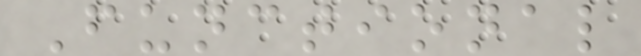Functional
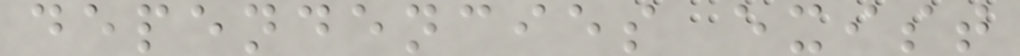dependencies exist
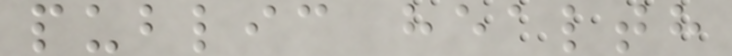public health
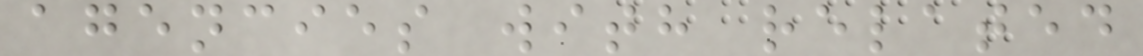agencies with related
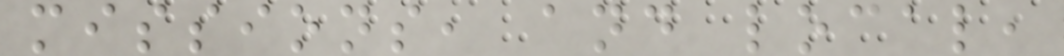missions, and local,
